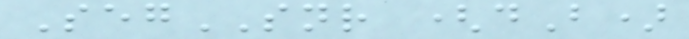SegSNR (dB)
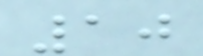10
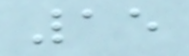15
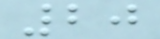20
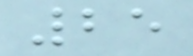25
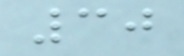30
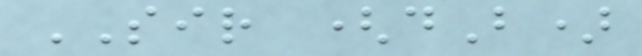SIR (dB)
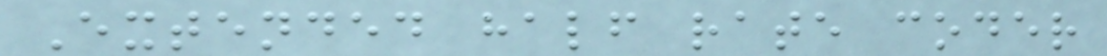Extended half rate coder
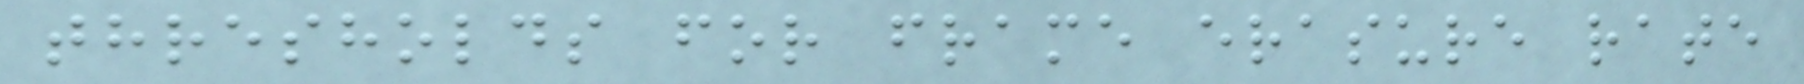thresholds for frame erasure rate
